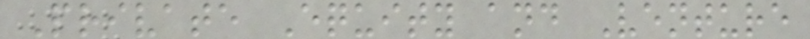Private Equity and Venture
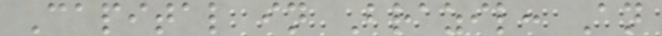Capital in Brazil: An
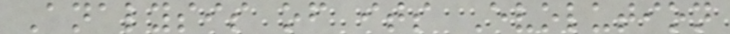Analysis of its Evolution
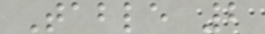Table 2
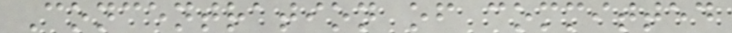Concentration of committed
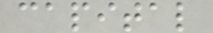capital
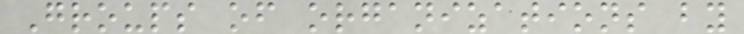Groups of organizations by
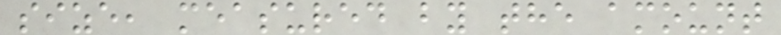size, measured by the amount
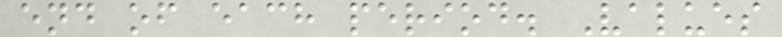end of each period. Values
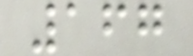167
